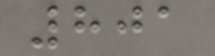801
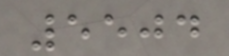5504
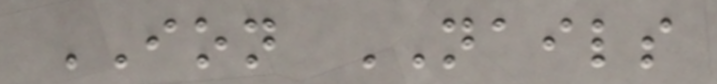ION NAILS
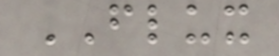FLUX
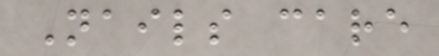Nails care
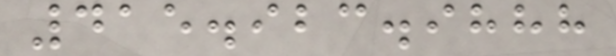415.923.9888
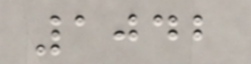1042
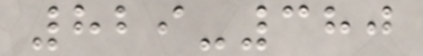829-380
